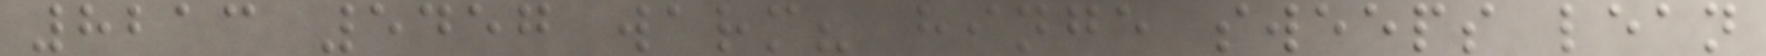8213 5457 warm? hinge sweeps lean
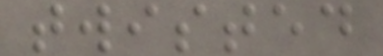twisted
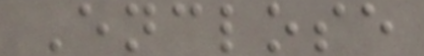Enclose
